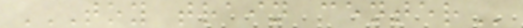TOY TRAIN CENTER
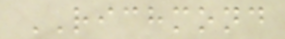RICHMOND
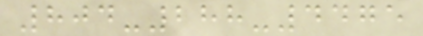804-288-4475
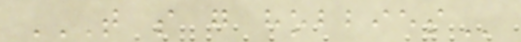T S G HOBBIES
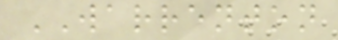WARRENTON
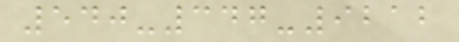540-347-9212
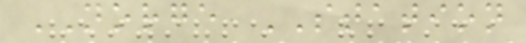NORGE STATION
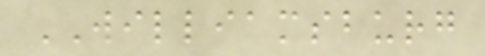WILLIAMSBURG
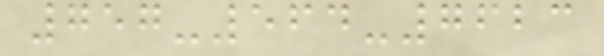757-564-7623
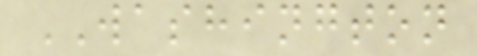WASHINGTON
